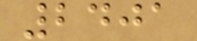2401
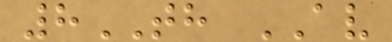8TH AV
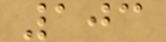103
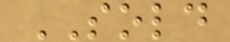SOLD
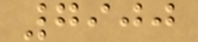7900
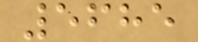5685
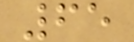65
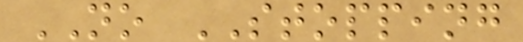NO STOPPING
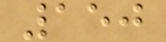150
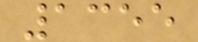1355
